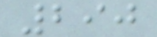290
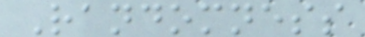Randomness
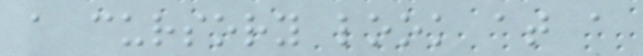a cursory look at a
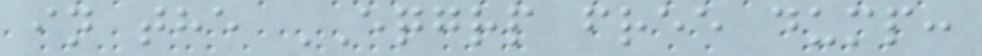in the EQGRP free dump:
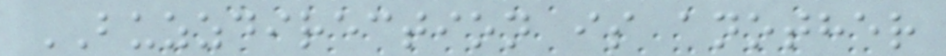BUZZDIRECTION is another
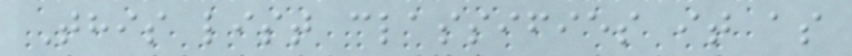This list classifies it as
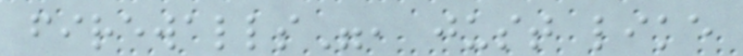firewalls", just like
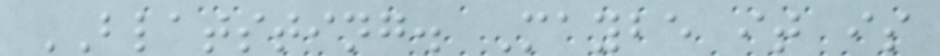BLATSTING. Maybe it is
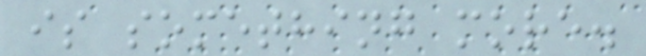is something more.
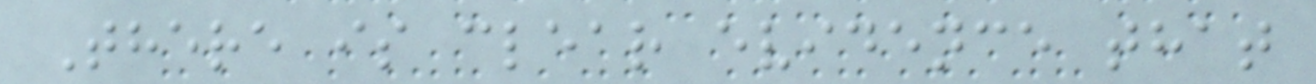There is clear evidence that
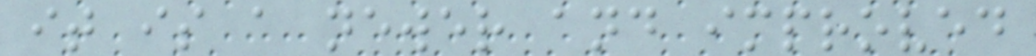it is a newer and improved
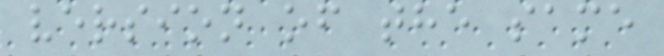version of the same
